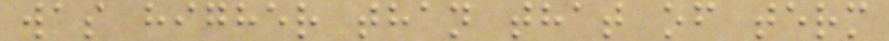was higher than that of term
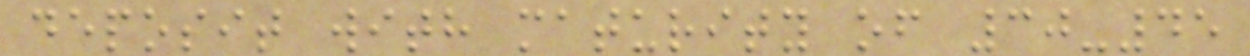deposit with maturity of 30-45
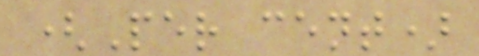(Per cent)
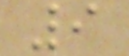9
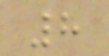8
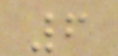6
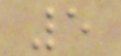5
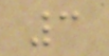3
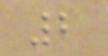2
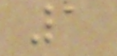1
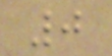0
